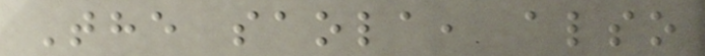The saola, also
